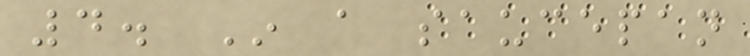4. In a saucepan
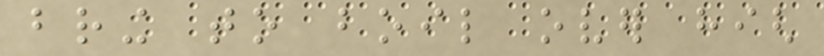bring to boil over high
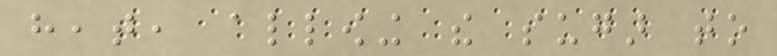heat, allowing the sugar to
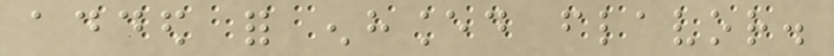added for enhanced flavor.
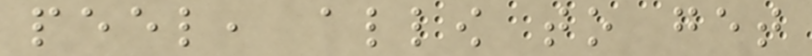peel, allow to get
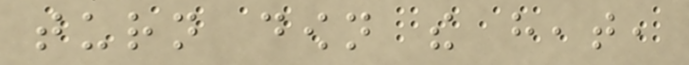turn down the heat,
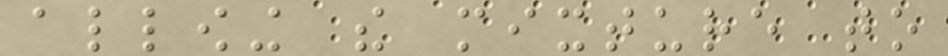allowing the mixture to
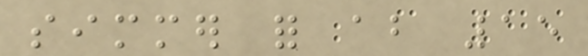simmer for about 15
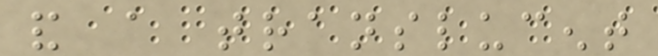and a translucent
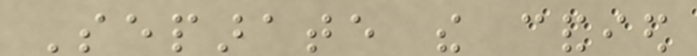Separate the candied
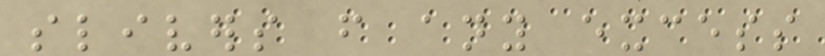slivers from any excess
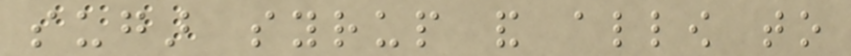sugar syrup and allow to
